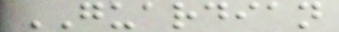GUARDIAN
